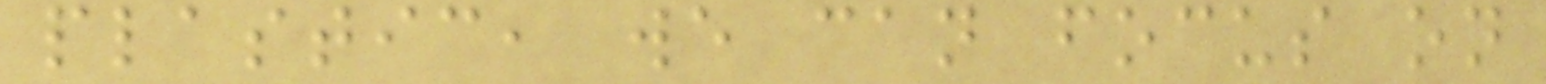plastic, we can focus on
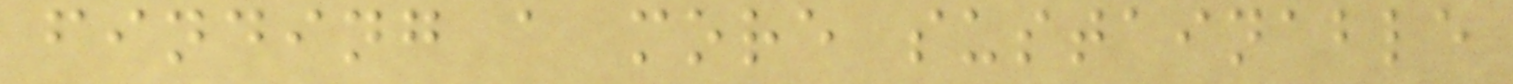finding a more sustainable
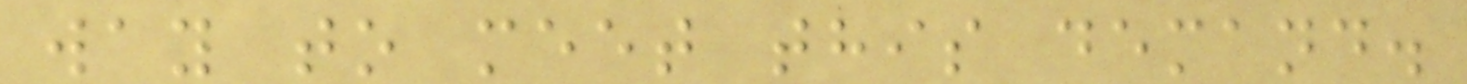way to meet this demand.
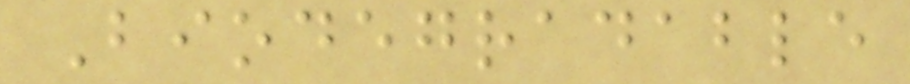Biodegradable
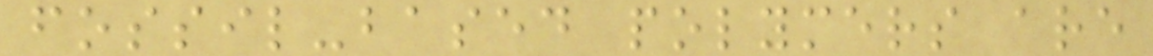fossil-based polymers are
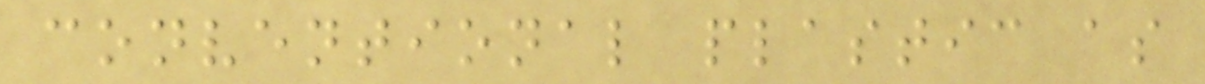conventional plastic as
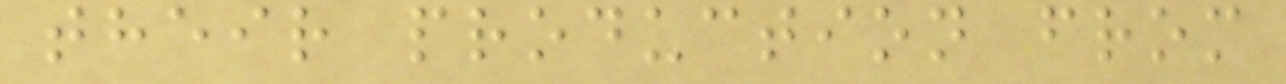their production from
